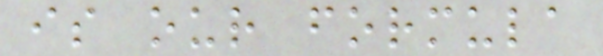is our formula
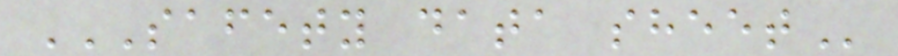SAFETY DATA SHEET
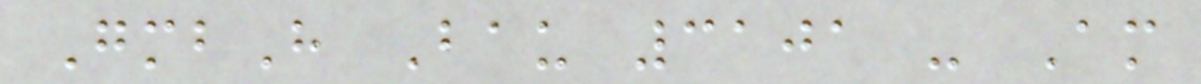GmbH Bau 3101 - Am
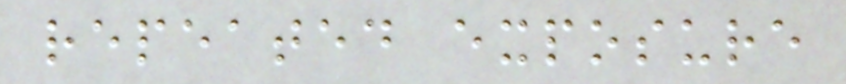repeated exposure
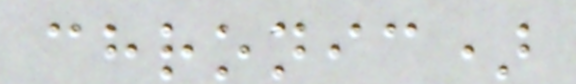chronic)
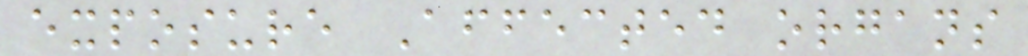exposure Affected organs
